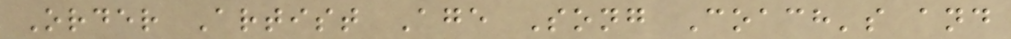Order Artist Age Song Coach's and
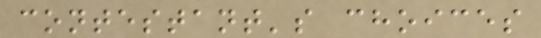contestant's choices
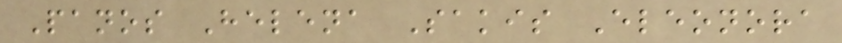Panos Helena Sakis Eleonora
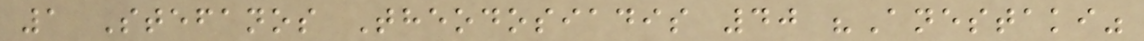1 Stefanos Theodosiadis 40 "Anestaki"
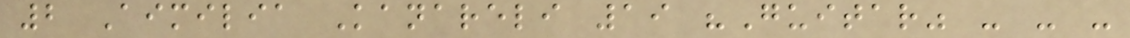2 Aimilia Kanareli 19 "Guitar" - - -
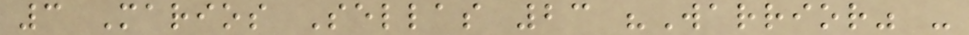3 Marios Sellas 23 "Warrior" -
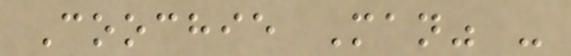Coochie Man" -
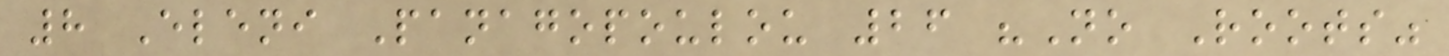8 Eleni Panagopoulou 26 "No Roots"
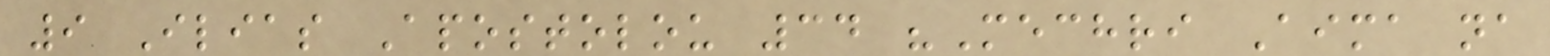9 Ilias Apostolou 34 "Mechri Aima na
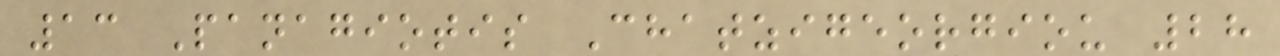13 Panagiotis Chatzigeorgiou 28
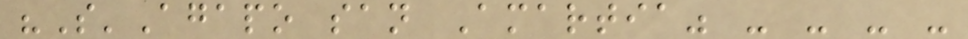"S'Agapo san Amartia" - - - -
